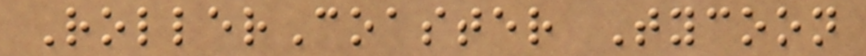RollerCoaster Tycoon
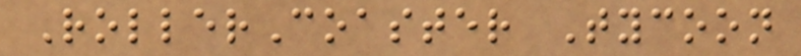RollerCoaster Tycoon
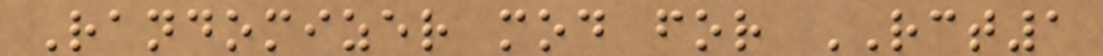Randomizer mod for RCT1
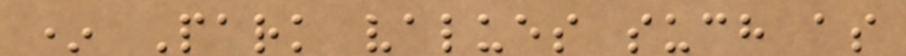* Park values such as
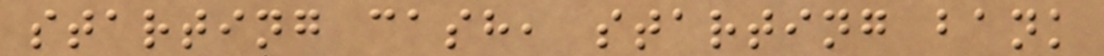starting cash, starting bank
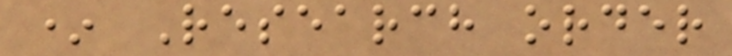* Research order
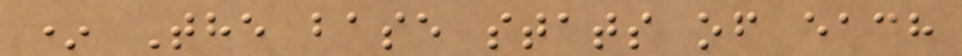* The base stats of each
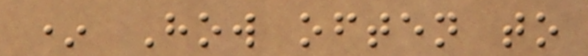* How often to
